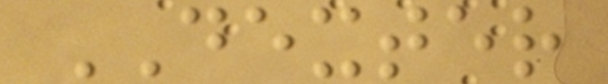DEXTER
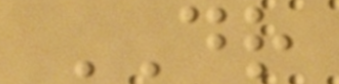DR
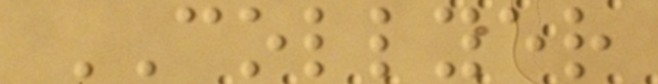COLLYER
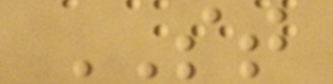ST
